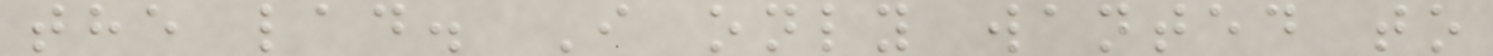the lad. I only wanted to
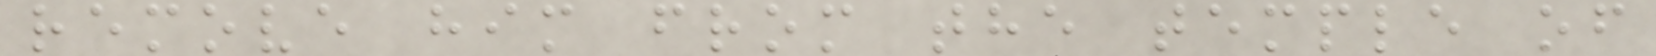remove him from the temple of
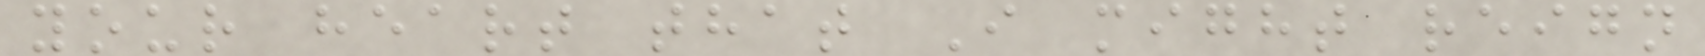your heart that I might reign
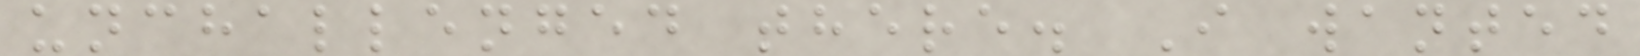unchallenged there. I wanted
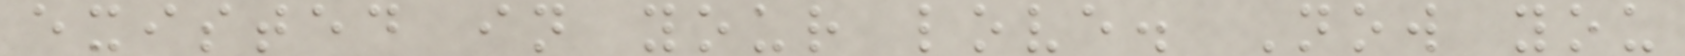existed in your love. Now you
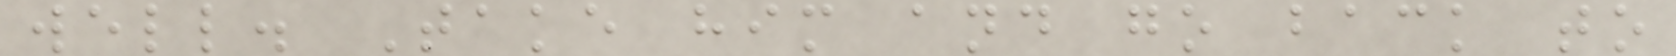well. Take him and go back to
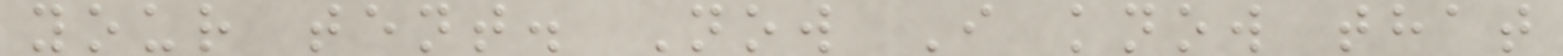your tent. Now I know that
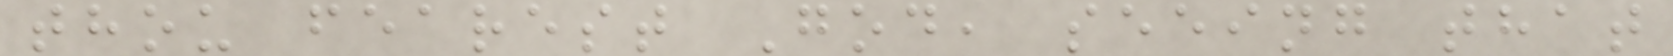thou fearest God, seeing that
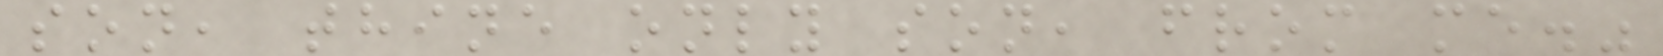son, thine only son, from me."
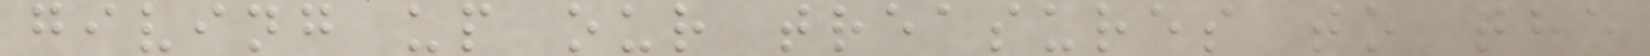giving up our treasures to the
